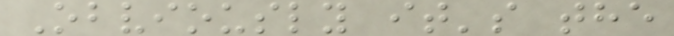Obviously it's the
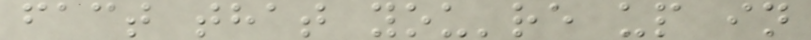fact that you're up in
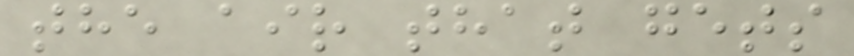the air that gets
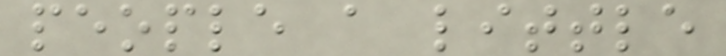people a little
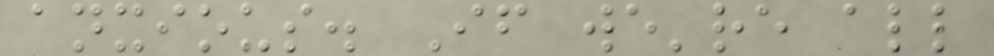anxious. If we're all
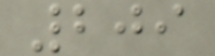209
